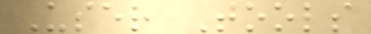User Tools
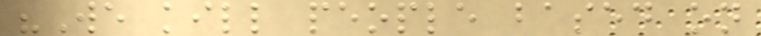"We kill people based on
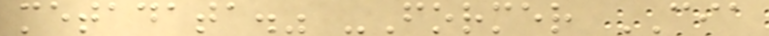metadata." -Former CIA
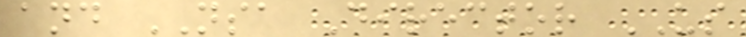and NSA Director US
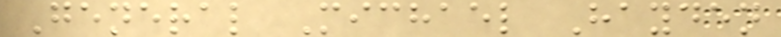General Michael Hayden
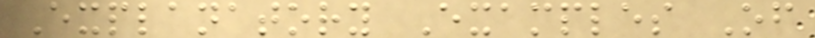Explanatory Examples Of
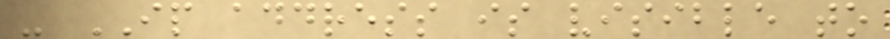- IP address is visible to
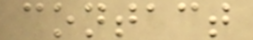contact
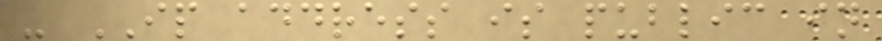- IP address is public in
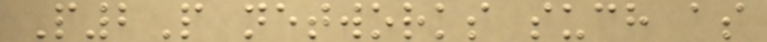P2P networks such as
